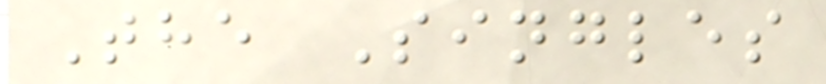The Singles
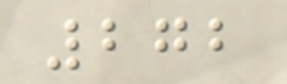272
